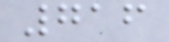716
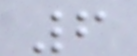6
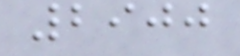2900
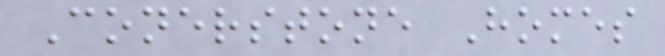Conerstone Homes
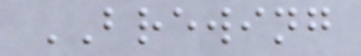BREWING
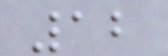12
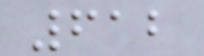612
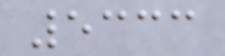5333
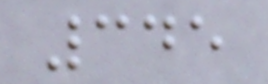345
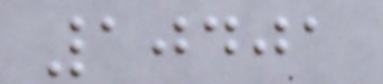10401
